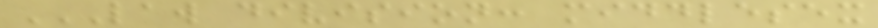LAW DIVISION: MIDDLESEX
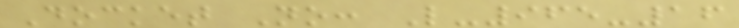Docket No: L-965-16
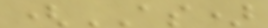(AS)
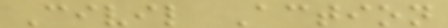Civil Action
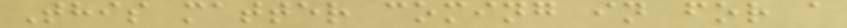This matter coming in for a
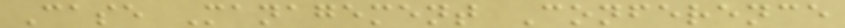Case Management Conference
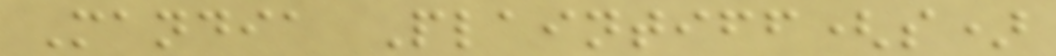Mandia Plaintiff(s)
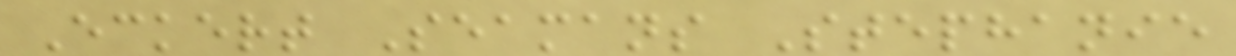Eckert Seamans Stephanie
